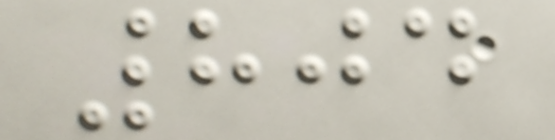804
